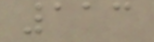113
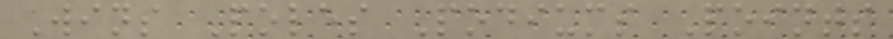Wins Poles Podiums Points
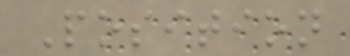Position
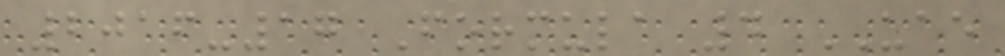2016-17 Formula 4 UAE
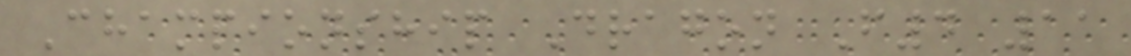Championship Dragon F4 11
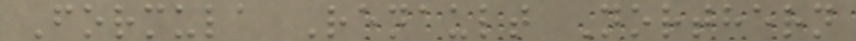Formula Renault Northern
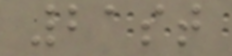21st
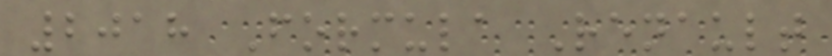2018 Formula Renault
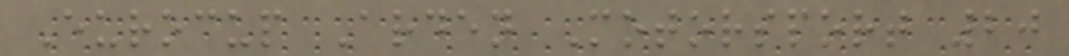Eurocup Arden Motorsport 20
